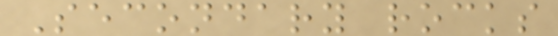Secondary rocks
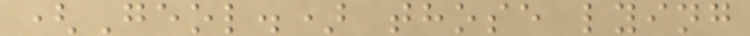(Geol.) those lying
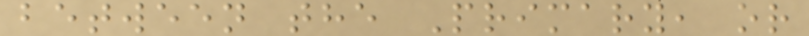between the Primary, or
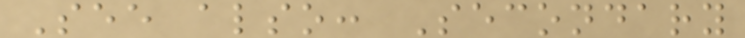See also: Secondary
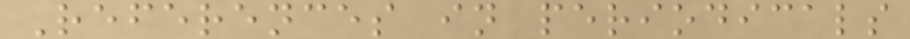References in periodicals
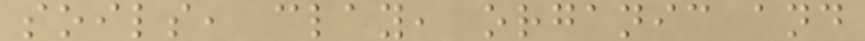soils, clay, organic and
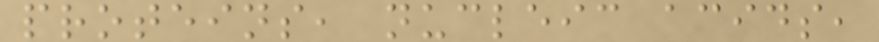proteins, nucleic acids,
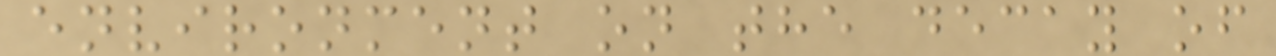environment on the decay of
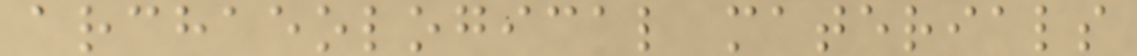archaeological materials
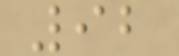92
